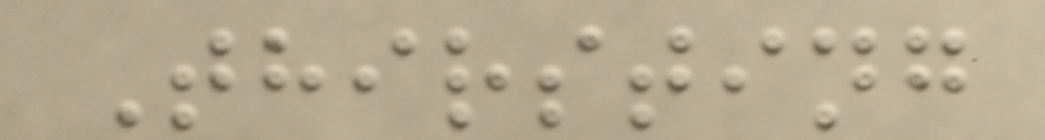Thirsting
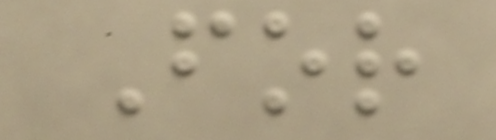For
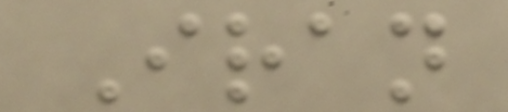Iran
